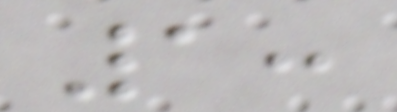1:
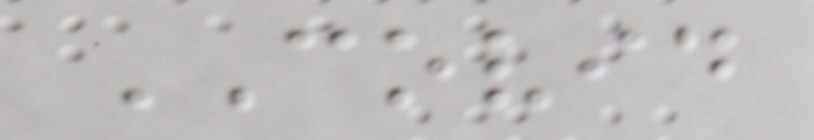COVID
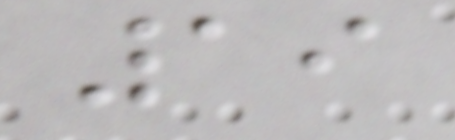19
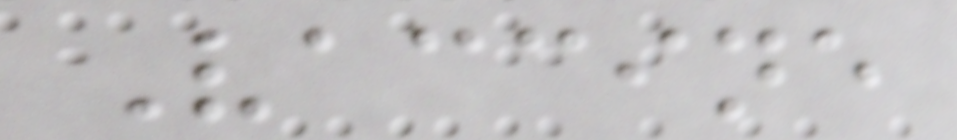Vaccine
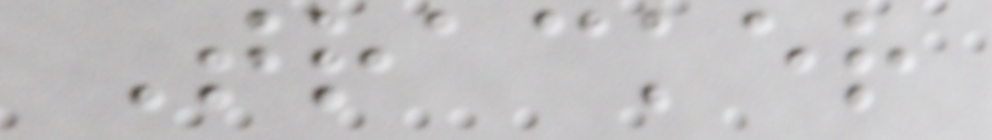Tracker
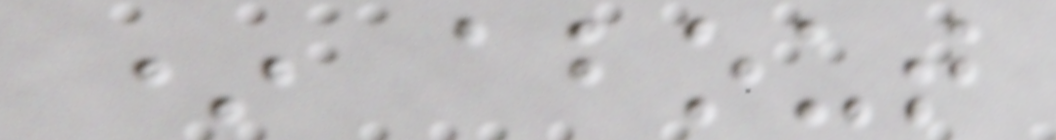* about
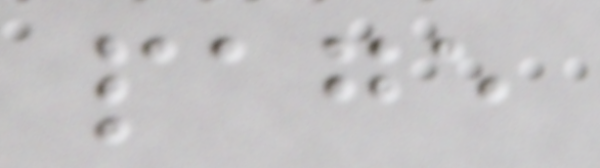page
